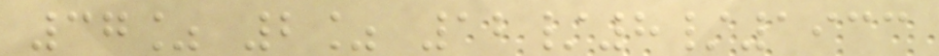37% 2% 12/8/1933
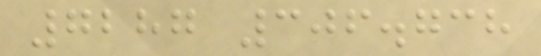7287 306.738
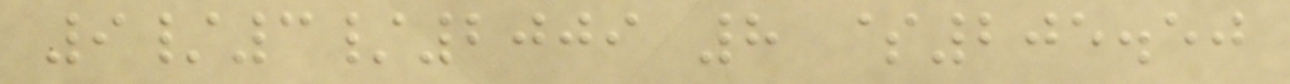9/3/2009 8 $205.50
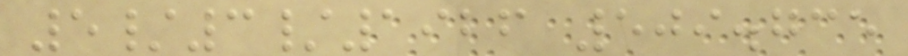5/3/1926 509.735
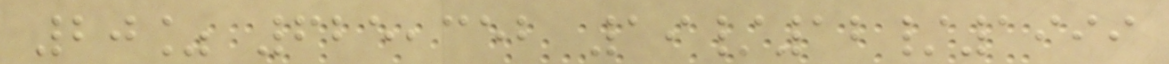20% 625,352 19/12/1999
